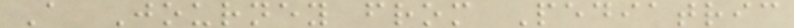A Journey from Pediatric
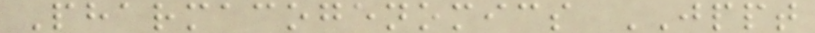Pharmacogenomics JPPT
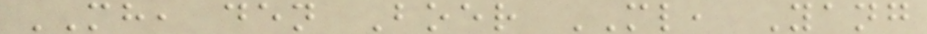MH, den Boer ML, Yang
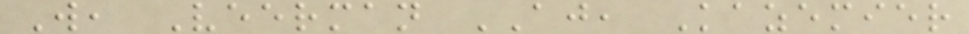W, Veerman AJ, Kazemier
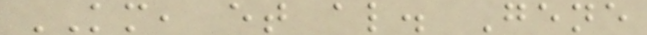KM, et al. Gene
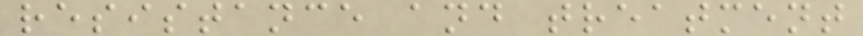resistance and treatment
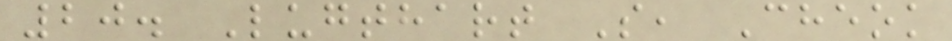20. Lugthart S, Cheok
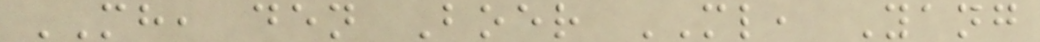MH, den Boer ML, Yang
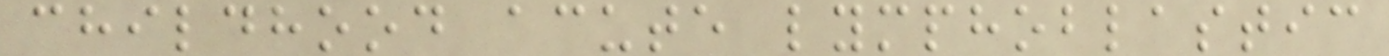childhood acute lymphoblastic
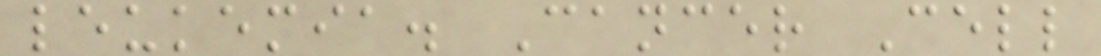leukemia. Cancer Cell
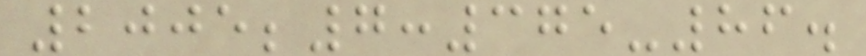2005;7:375-86.
